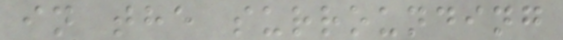in the surrounding
